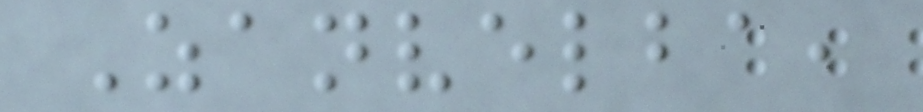Zanvelba,
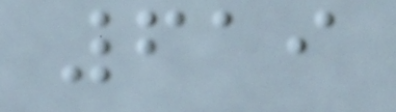619
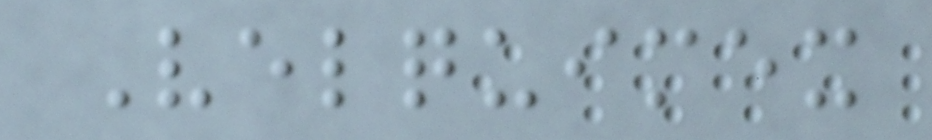Velquimex
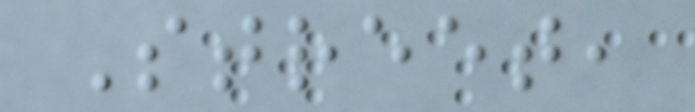Street,
